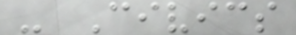- Civics
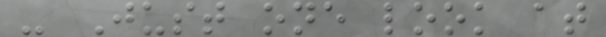- Just one look at
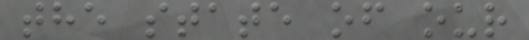the state of our
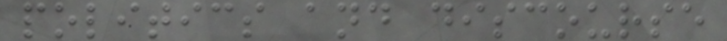politics and discourse
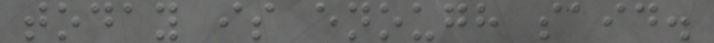today is enough said.
